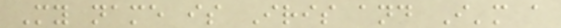My name is Iris and I'm a
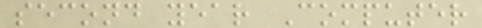second year Computer
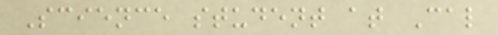Science student at Cal
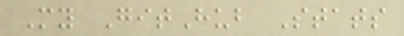My GitHub Stats
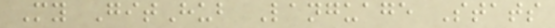My GitHub Language Stats
